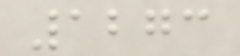1273
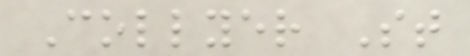Collyer St
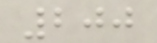200
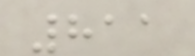811
